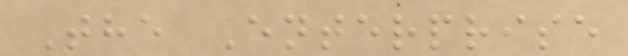The Enterprise
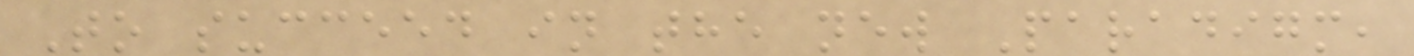To succeed in the new Paradigm,
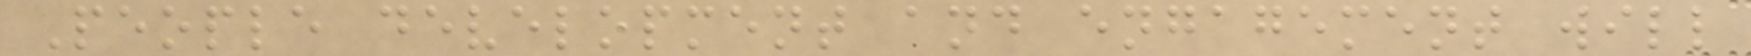People development and engagement will
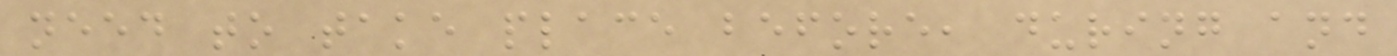need to take place before, during and
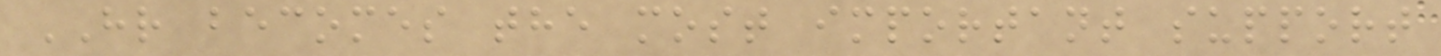HR becomes the most important support
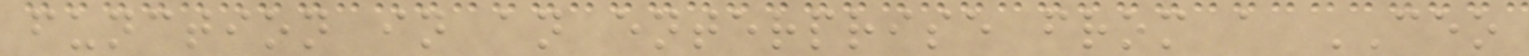function in an enterprise from a CEO
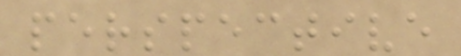perspective
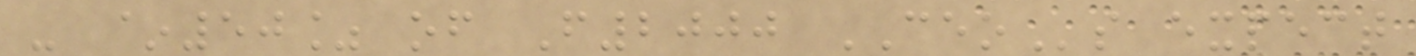- ~50% of F2000 CEOs expect
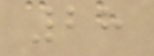28
